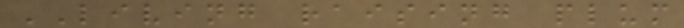LIVING raising plum
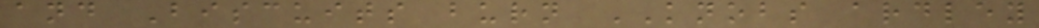and Biscuits burn KNOBS ardley
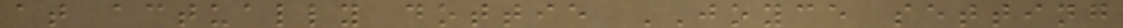at actually dottie JOYCE setting
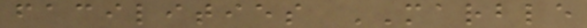facilities MARBLE
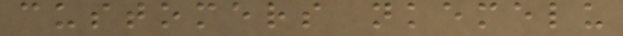customers nkemelu
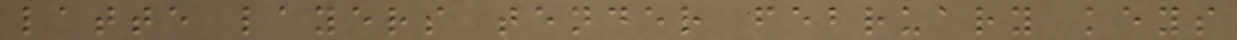latte layers tender february keys
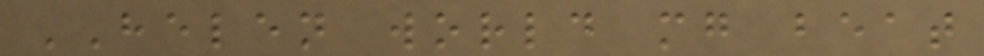HELEN world mg beat
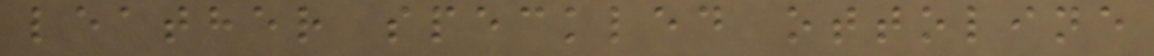leather speckled ottoline
